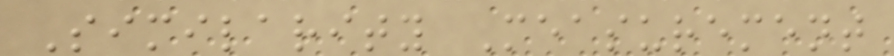Similarity Measurement
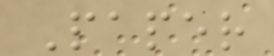Paper
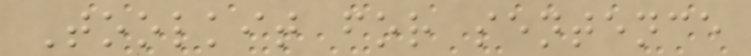Toolkit for sentence
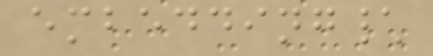embedding\
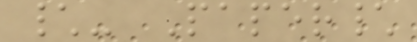\- Paper\
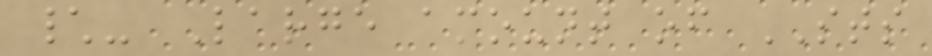\- Large amount of STS
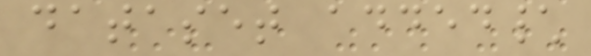dataset added\
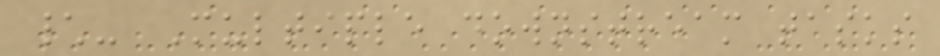\- Multiple downstream tasks
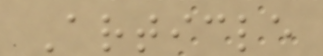Article
